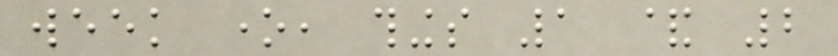week one, things 1 & 2
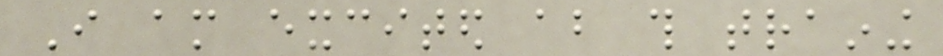I am excited about this training
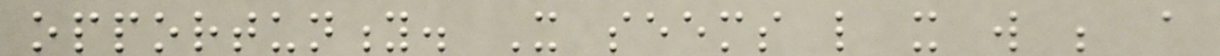opportunity. It seems like it will be a
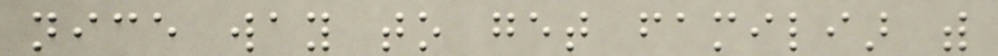nice way to get familiar with
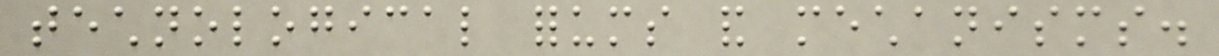technological forums and mechanisms.
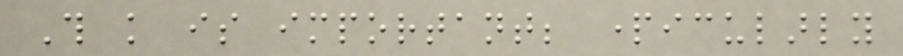This knowledge is important; particularly
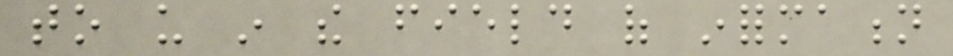to us in the field of information
